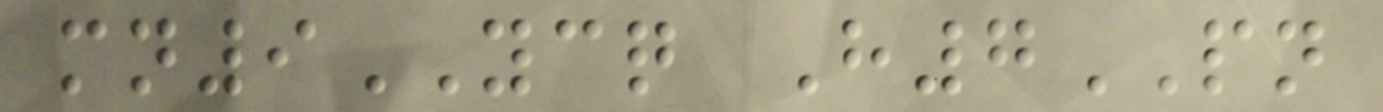mn9YCQ H7PN
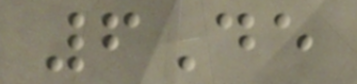6De
